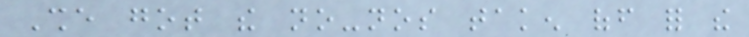She got the no-nos taken off for the
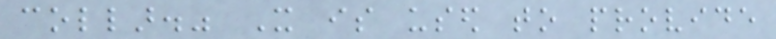collar." It is used to provide
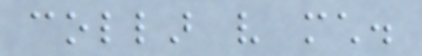collar very much.
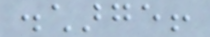discharge!
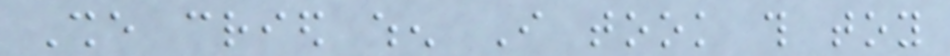She cried when I took this toy
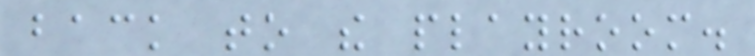back to the playroom.
